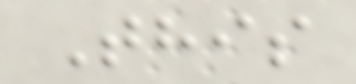This
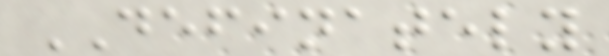DEFINATELY
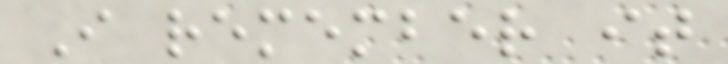I remember it
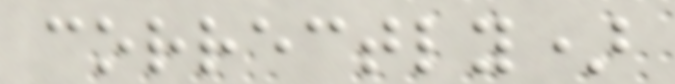correctly)
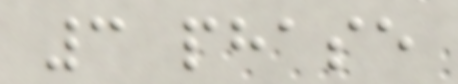3 phase
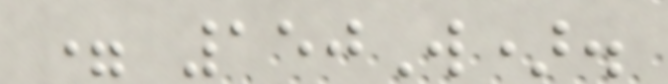= 150W).
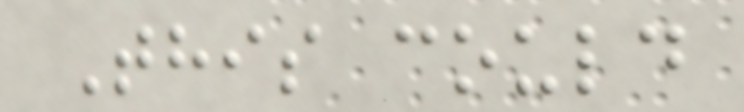This could
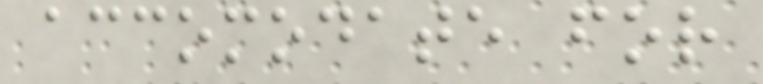accomodate for
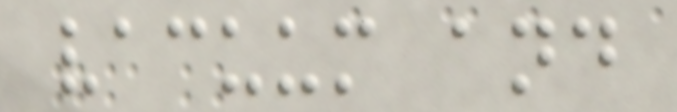vacuum and
